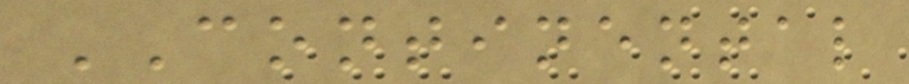CONTINENTAL
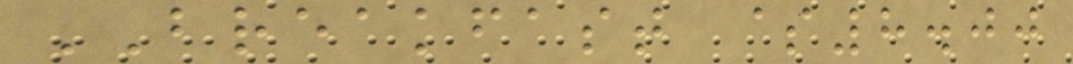BREAKFAST $8.00
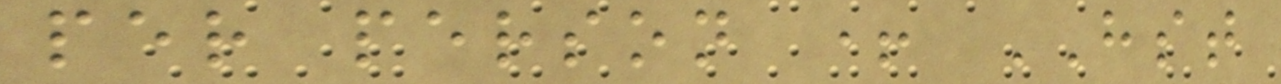per person + HST
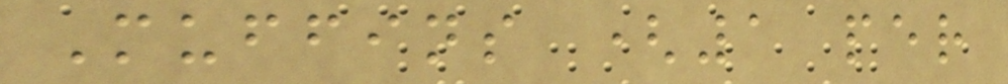Muffins (1 per
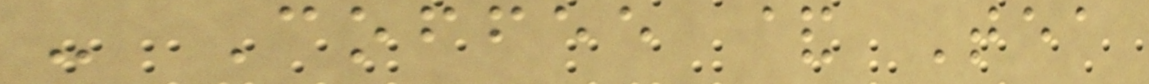- Coffee & Tea
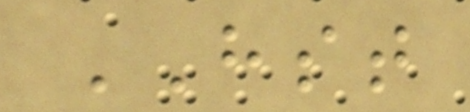HST
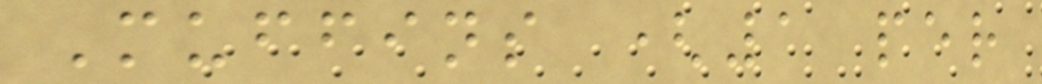Muffins (1 per
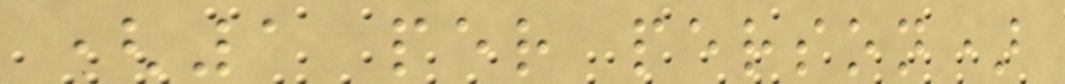(1 per person)
